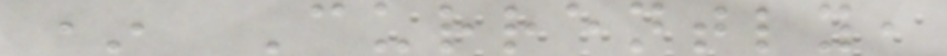* Currently,
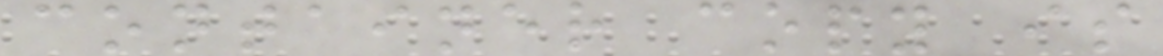container copy is
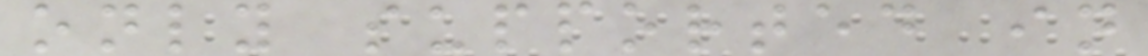only supported in
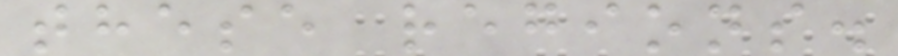these regions.
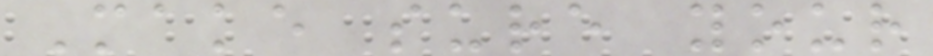Make sure your
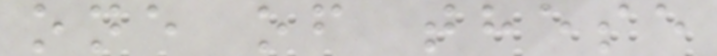one of these
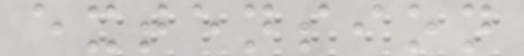extension
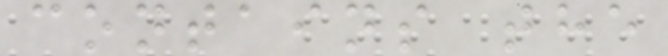contains the
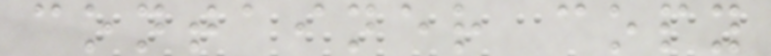container copy
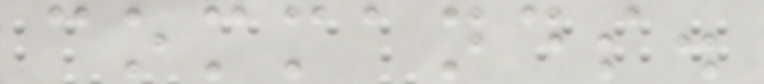commands.
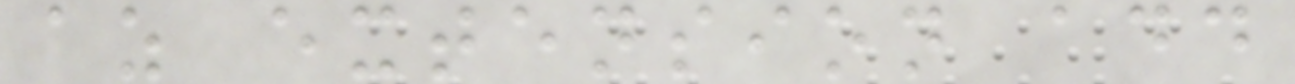az extension add
